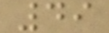49
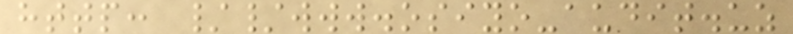http: //www.osiyo-audit.uz
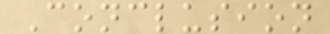Conclusion
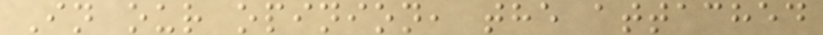In our opinion, the attached
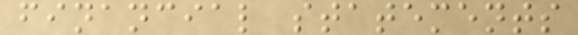financial statements
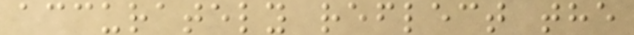accurately reflect the
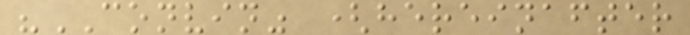"CONVIN" (hereinafter
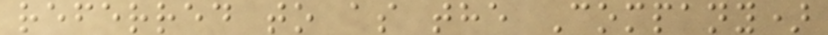referred to as the Company)
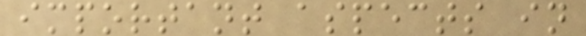important aspects in
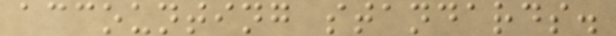accounting standards.
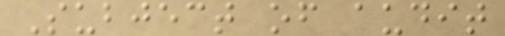Subject of audit
